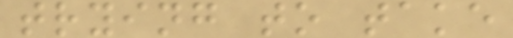trying to take
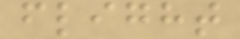flight
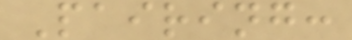Pairing:
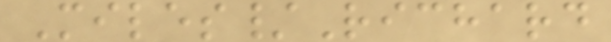Miles/Richard
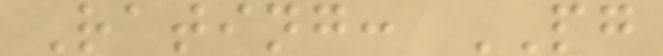Rating: PG
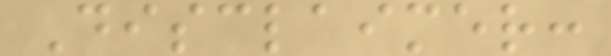Disclaimer:
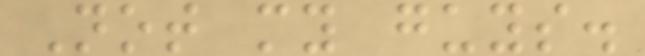Not my guys.
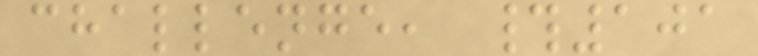challenge, #101
